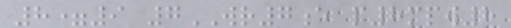8=9 7WR7e p8mpw8
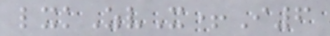lxkZvX+I6
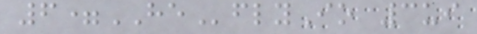6=HEflyIo 3ui
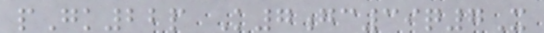pGk22p K7gc39q7X
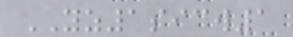YZ1sicw1
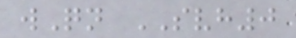wQn SVH0
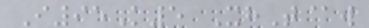I95K5 XhT@w
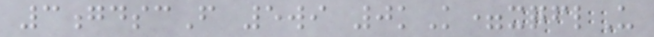3gdscF 5wi 0kK=xqflU
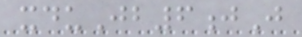xduJb6jJ
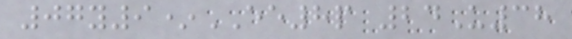07y9*EE8p 24U38
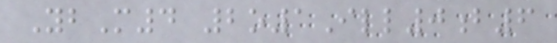YbM4 2o1Ill0b6
